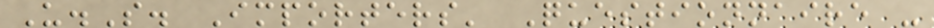U.S. Importers' Questionnaire -
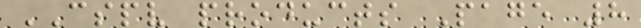CSPV products Page 8
